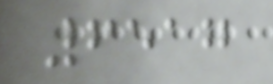6517
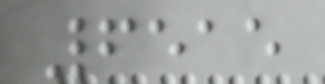6515
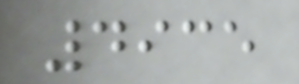4935
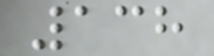138
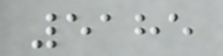5185
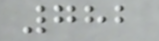782
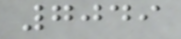7049
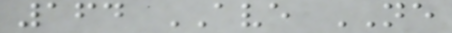164 AVE NE
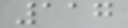117
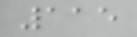115
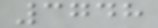3748
